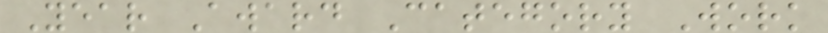Year Award Category Work
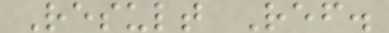Result Ref.
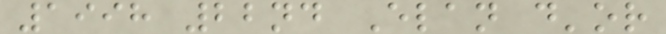1998 22nd Elan d'or
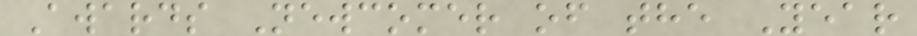Awards Newcomer of the Year
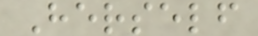Herself
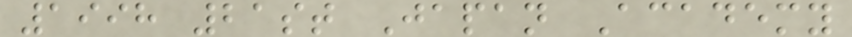1998 21st Japan Academy
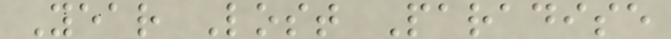Year Lost Paradise
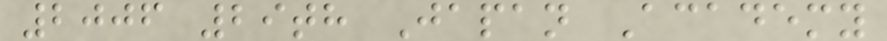2006 29th Japan Academy
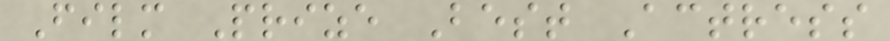Film Prize Best Actress
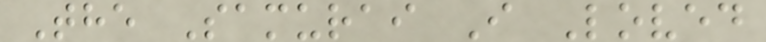The Samurai I Loved
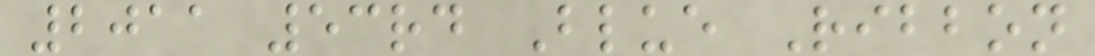2011 53rd Blue Ribbon
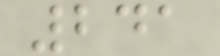241
